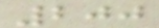200
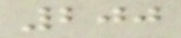200
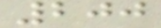200
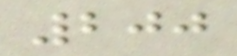200
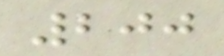200
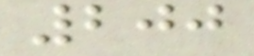200
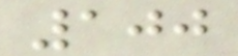100
